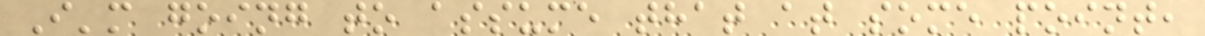I'm going to assume that at some point,
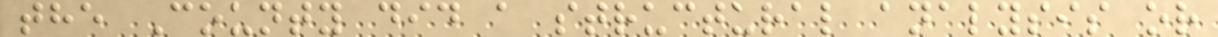the County did a structural analysis or
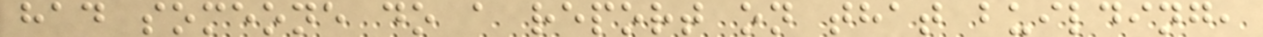had someone do a report on that building,
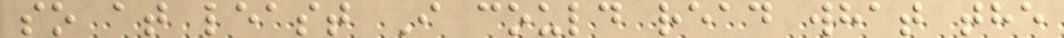so at least I could read what the
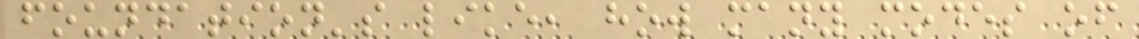foundation's like, how many modes of
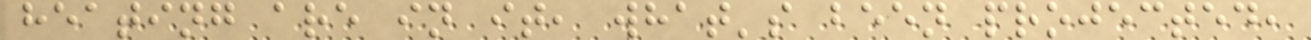heating are in it, what's been projected,
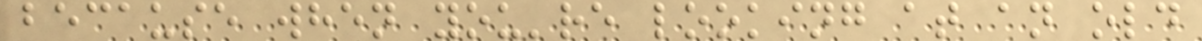because when you're looking at an old
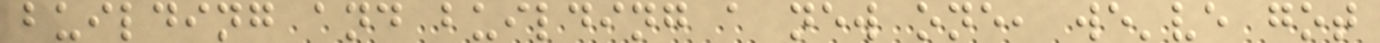building and building a new one, we've got
